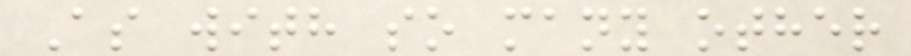As with so many other
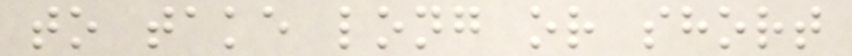to take long or short
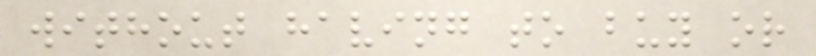without having to buy or
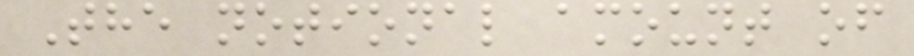The notional amount of
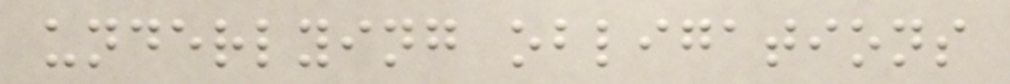underlying obligations
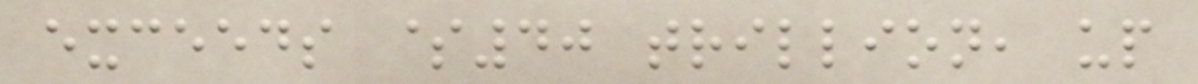exceeds $40 trillion, up
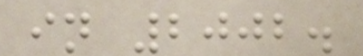in 2002.
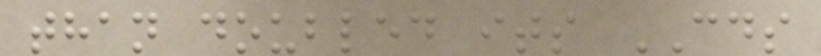than doubled its CDS
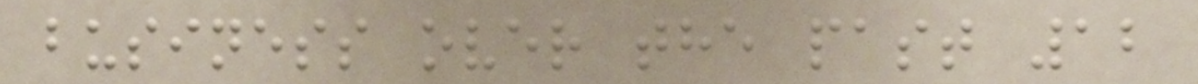business over the past 12
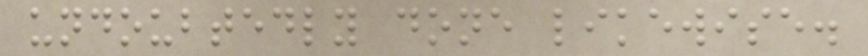undoubtedly done likewise.
